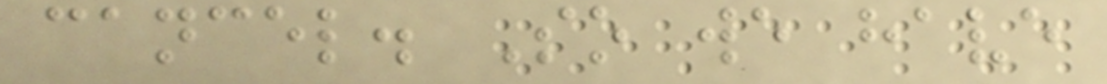cancel. So we have
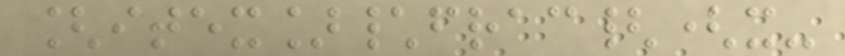[itex]\frac{(x-
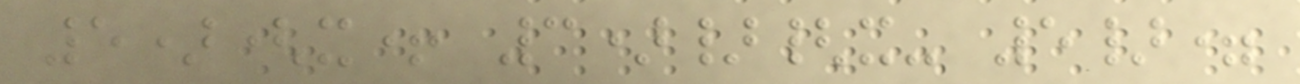5)(x+ 3)}{x- 5}=
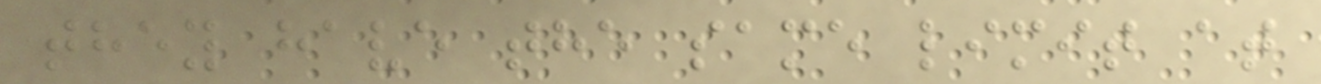they have the same limit at
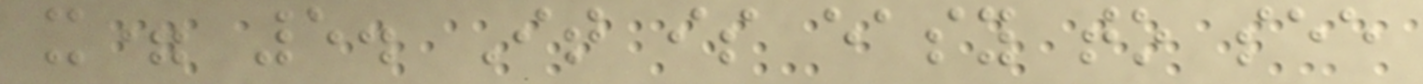x= 5. It is easy to see
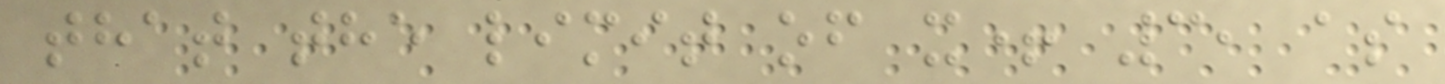that the limit of x+ 3, as
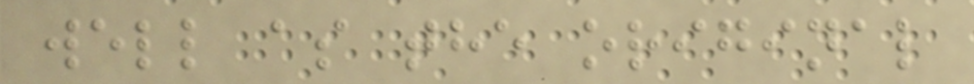well as the original
